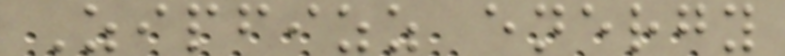Zipfizz energy
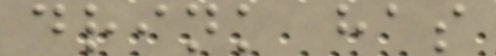drink has
